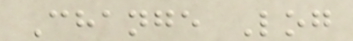Change Log
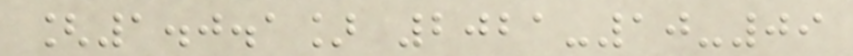[1.0.1] 2021-10-09
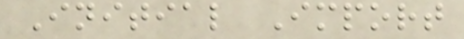Initial Import
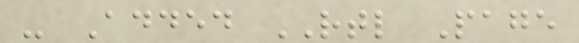- Added RTL Page
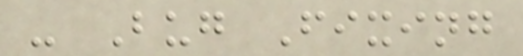- Bug Fixing
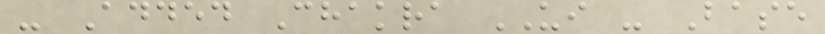- Added Chakra UI - Base
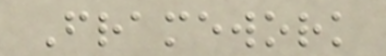Framework
